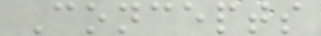Concepts
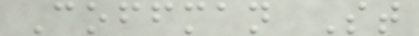Coffman St
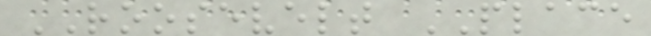ROOSEVELT PLACE
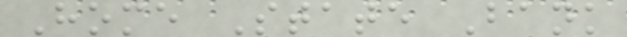Home State Bank
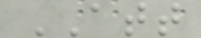ATT
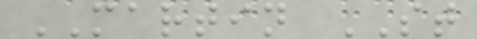MARTIN ST
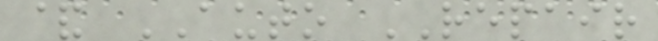& AUTO REPAIR
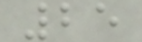25
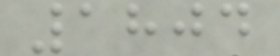1804
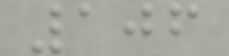106
